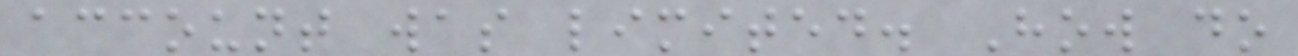account was limited. How do
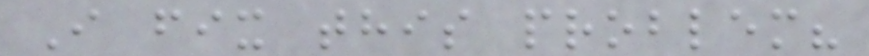I fix this problem?
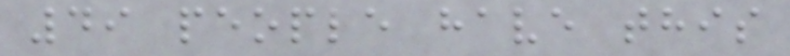49 people have this
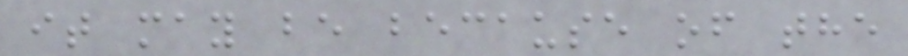it may be because of the
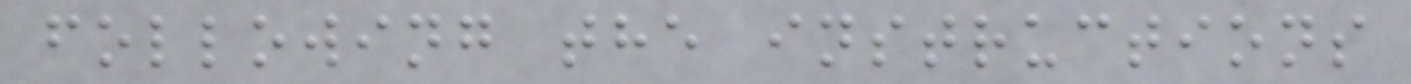following the instructions
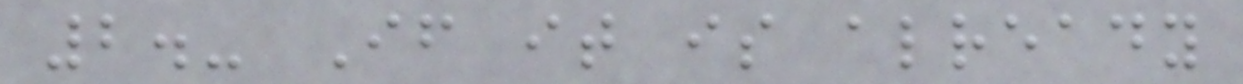2.- If it is already
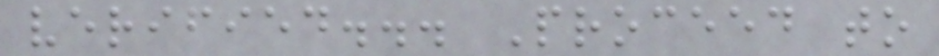verified... Proceed to
